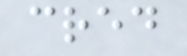cred
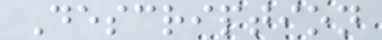Description
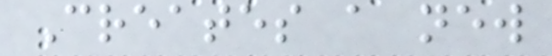Creates a new
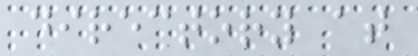directory at
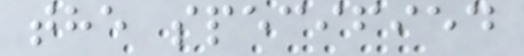the specified
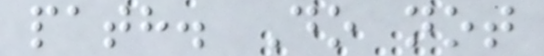path. Do not
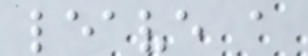leave a
